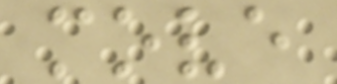move
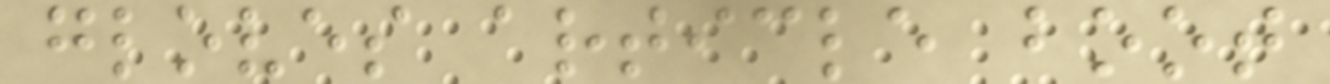gloves article boot
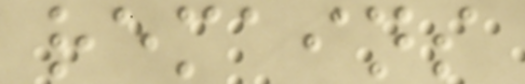remains
